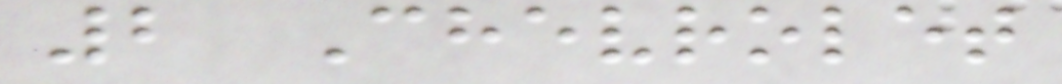2 Chevrolet
